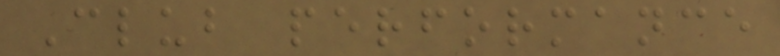Club performance
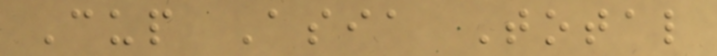Cup Asia Total
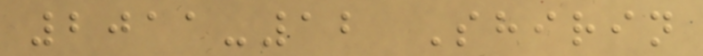2011-12 Shirin
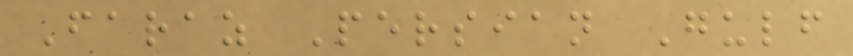Faraz Persian Gulf
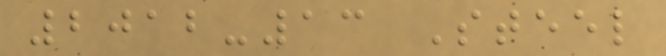2012-13 Steel
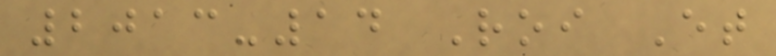2013-14 Roi Et
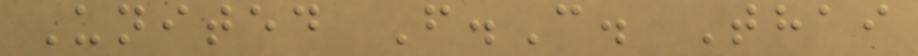United F.C. Thai
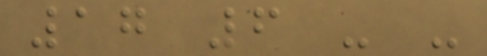17 6 - -
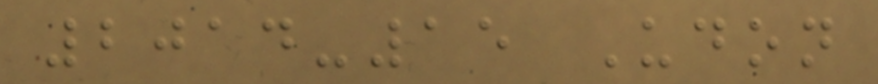2014-15 Udon
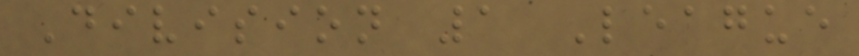Division 1 League
